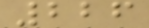226
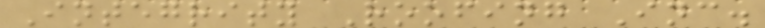Integrity Roofing Inc.
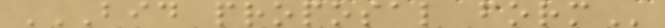BID PROPOSAL FORM
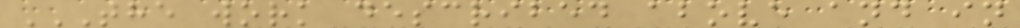THE WORK DESCRIBED ABOVE AND IN
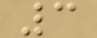3
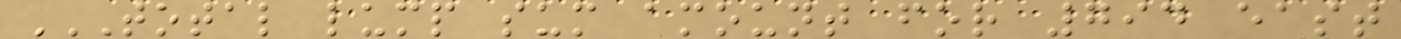TOTAL LUMP SUM AMOUNT FOR 794 EAST
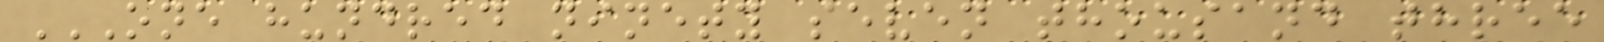ONE HUNDRED NINETY SEVEN THOUSAND THREE
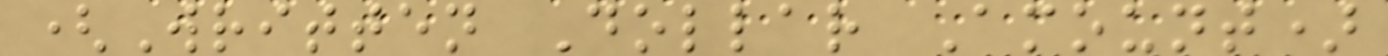(Written Dollar Amount)
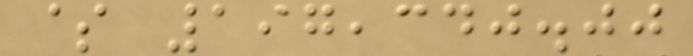$ 197,340.00
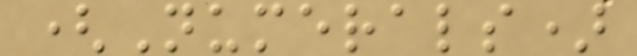(Numerals)
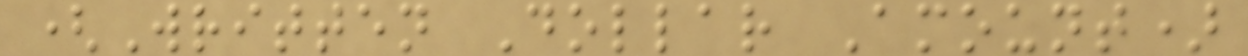(Written Dollar Amount)
